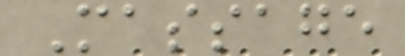Massage
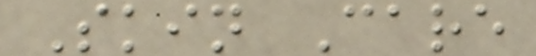Skin Care
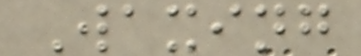Waxing
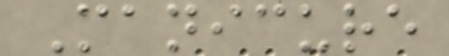Manicure
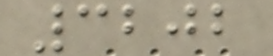3202
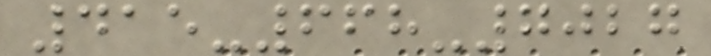415-668-7027
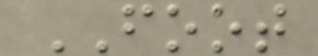FOOT
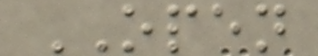OPEN
